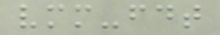vmm-fdt
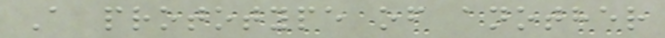A prototype of another
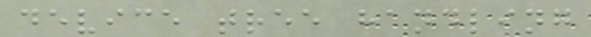device tree handling
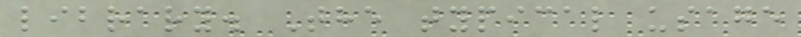library. The typical usage
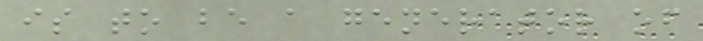is to be a generator of
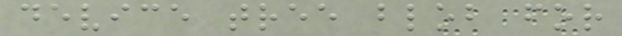device tree blob for
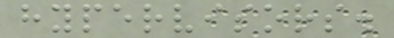hypervisors.
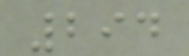294
